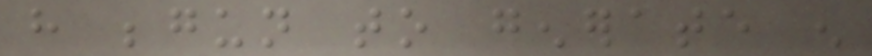have begun to generate enough
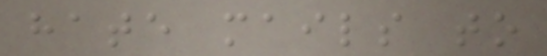hate mails to
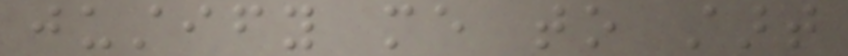justify me to start
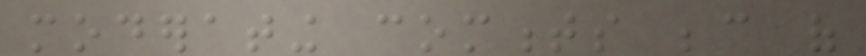moderating comments because of
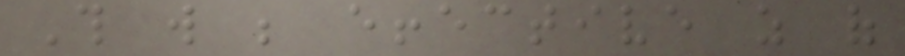This will be effective as of
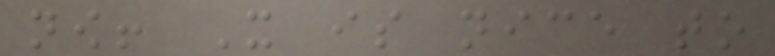now! It is nice to
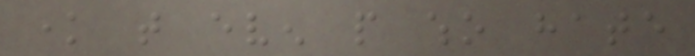know that even people who hate
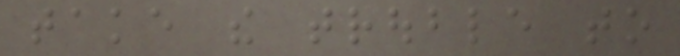take the trouble to
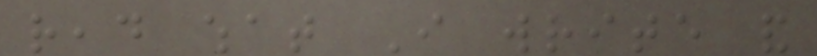read what I write and
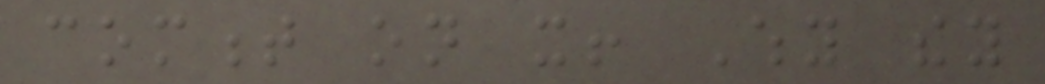comment on it! Why they
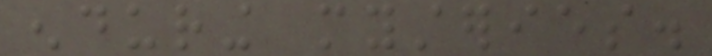enduring mysteries.
